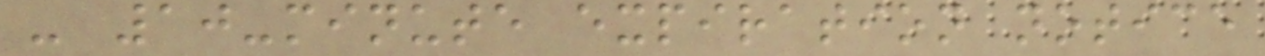- 10-minute expiration notice
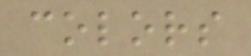colors
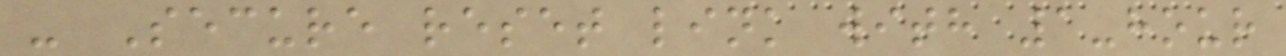- Secure reset link with 1-hour
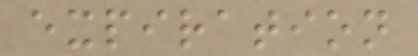expiration
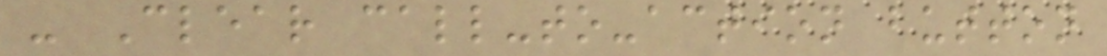- Clear call-to-action button
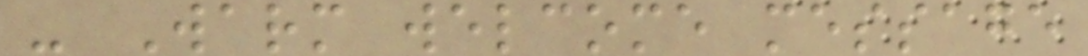- Warm welcome message
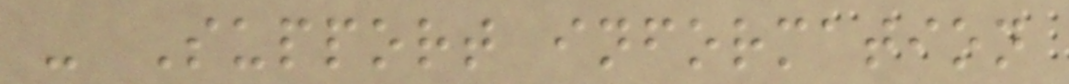- Support information
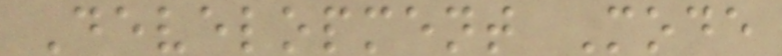Development Mode
